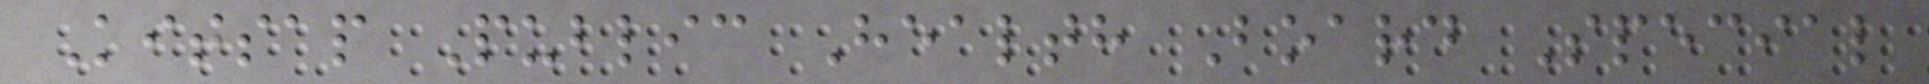Kitsap Public Health Board Special
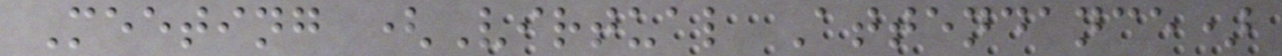Meeting (Virtual Attendance)
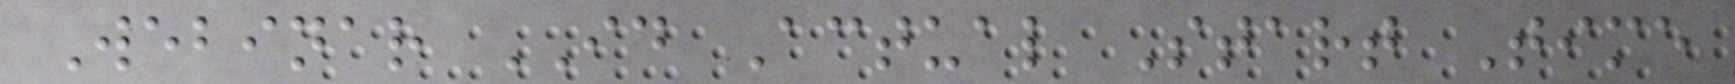Webinar ID Actual Start Time
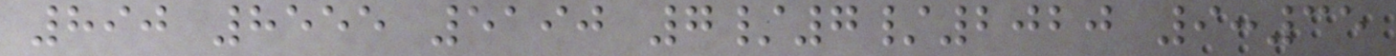890 8555 5190 7/7/2020 9:35
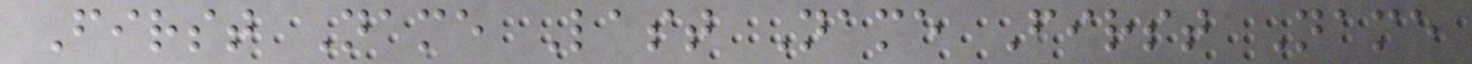First Name Last Name First Name
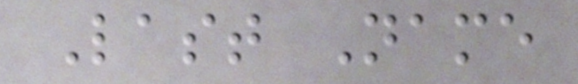Last Name
